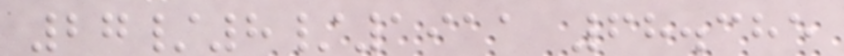27/8/1911 68.385
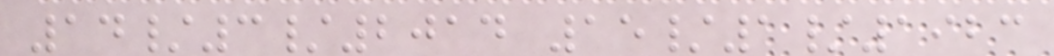14/3/2014 15/1/1923
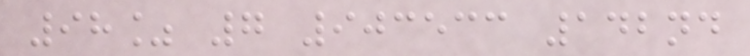98% 7 903533 142nd
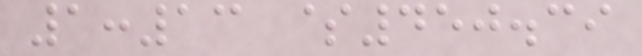1:13 $450.39
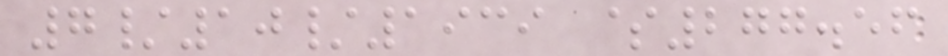7/10/1939 $277.56
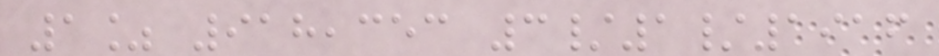1% 918,353 3/1/1916
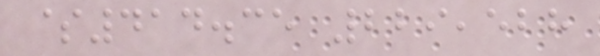$414.35 229,528
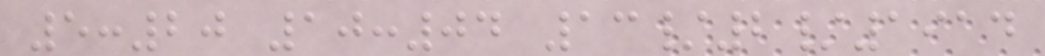5:20 10:04 13/2/1914
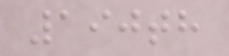190th
